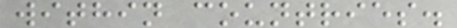within countries.
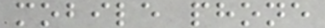mobile phone
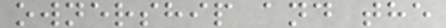ownership and the
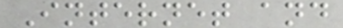Internet and
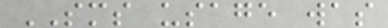SMS usage was
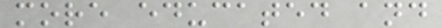more educated and
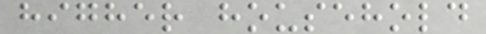higher household
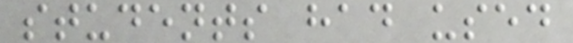students had used
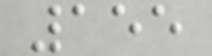155
